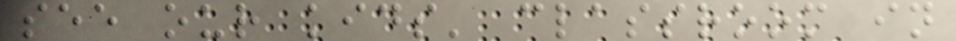see our kids' classroom in
